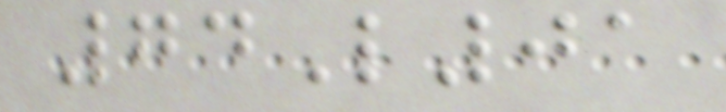74L01
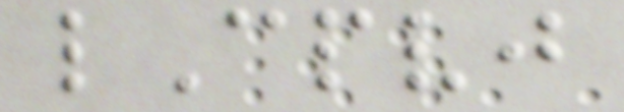lCpvj
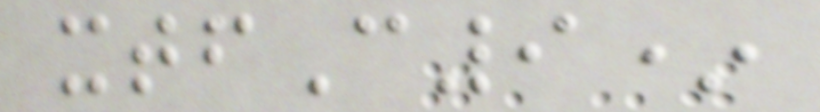xtfC9*
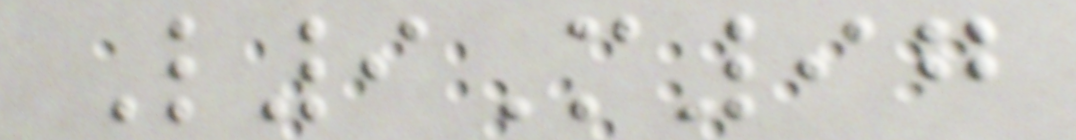L9M97
